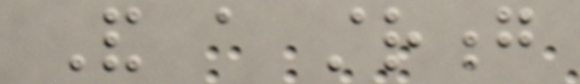And a strong
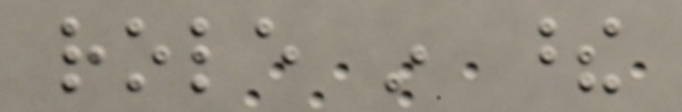role in these
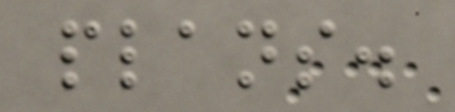plans.
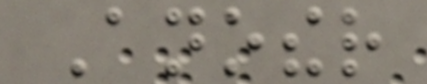Another
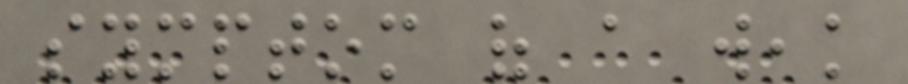symptom of a weak
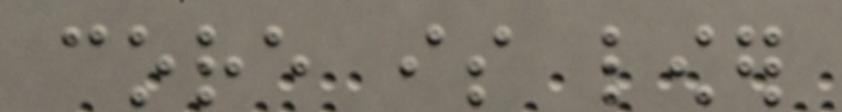core is lower
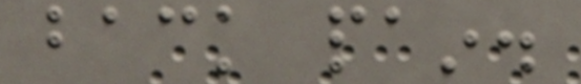back pain.
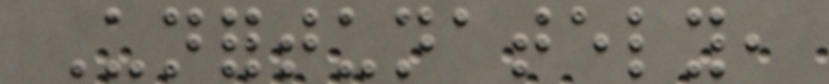Unfortunately,
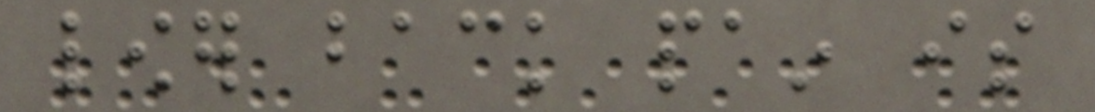lower back pain is
